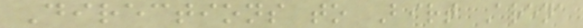Directions to Birt Arena
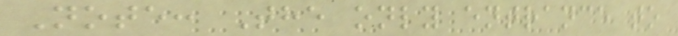Note: The only entrance to
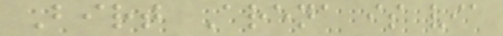Birt Arena is via
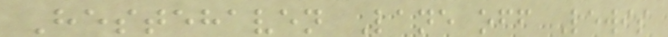Hestehaven Lane off Lewis
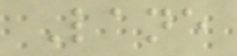Lane
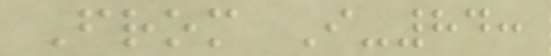From I-84:
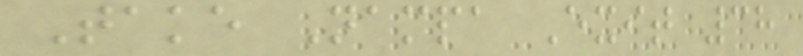Take Nampa Exit 38
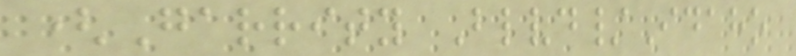(Garrity Blvd/Idaho
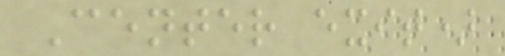Center exit)
